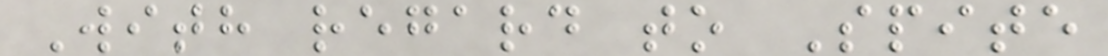With regard to Spite
